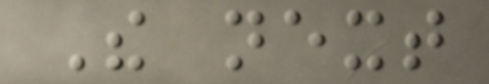The next
